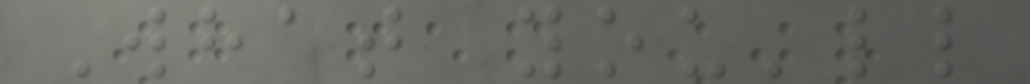What you'll
